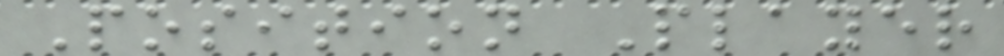Position Player
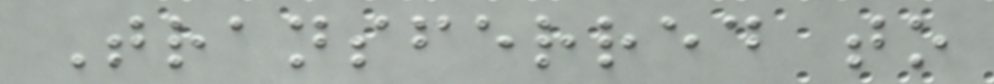Transferred to
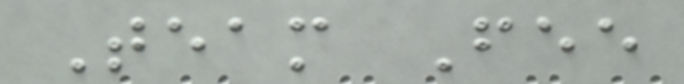Team Fee
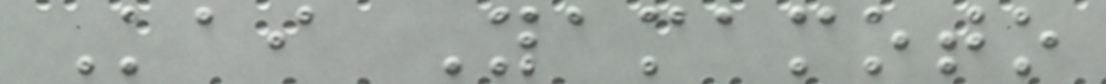Kai Yamamoto
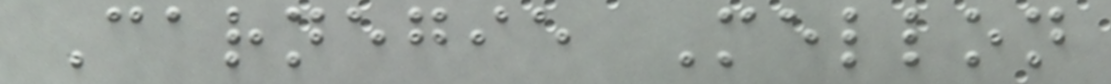Carnegie Mellon
